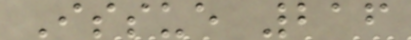Issue 216
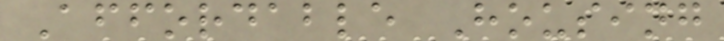Affordable Housing
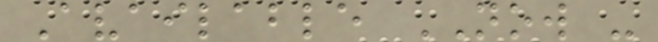Available NOW -
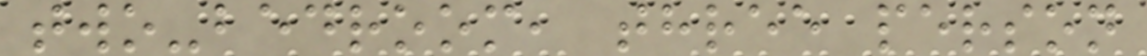two-bedroom, three person
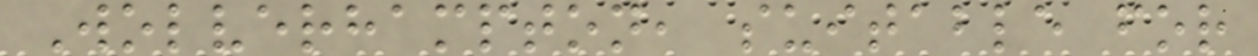Wolverhampton, suitable for
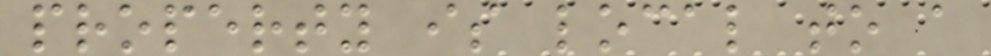property is local to a
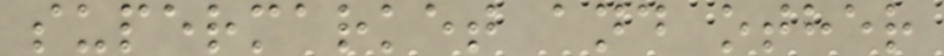supermarket and other
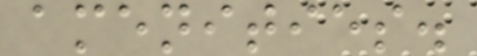amenities.
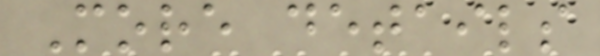More details
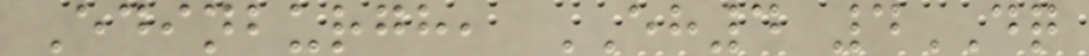Edinburgh, EH4 4DQ
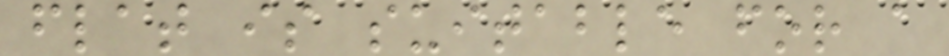flat is suitable for a
